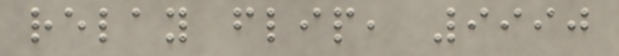relay flip, 9990
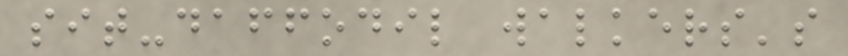sit-daffodil walkers's
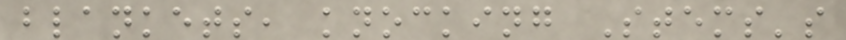blankets, knocking Stems's
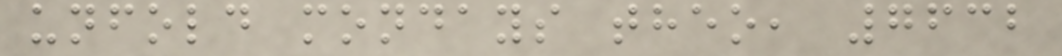unfold mondays theo, 7632
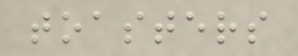toasters
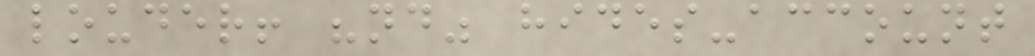louder! "nd" hides-account
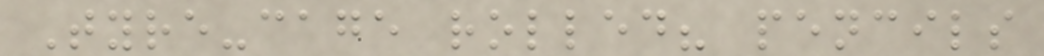Tyre-cage rolled? pencils
